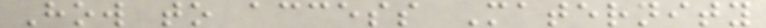How to access Maternity
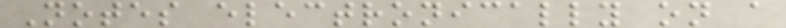Notes electronically on a
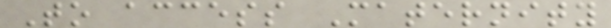To access Maternity
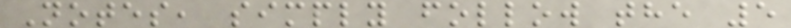Notes, simply follow the 5
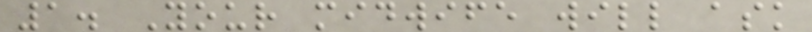1. Your midwife will ask
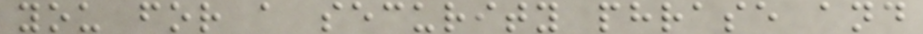you for a security phrase and
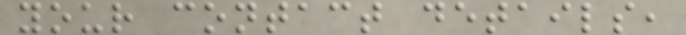your contact details,
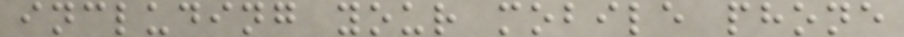including your mobile phone
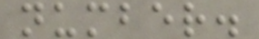number.
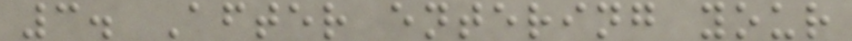3. After entering your
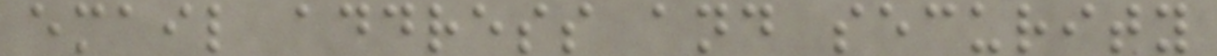email address and security
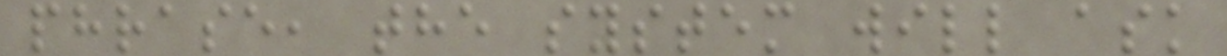phrase, the system will ask
